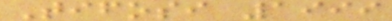Tifosi 1999
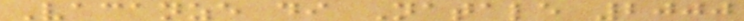Vacanze di Natale 2000
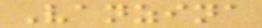Vanzina
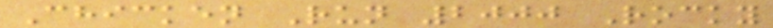Chicken Run 2000 Rocky
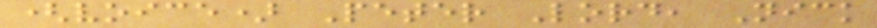(voice) Peter Lord, Nick
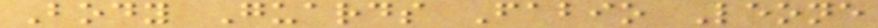Body Guards Fabio Leone
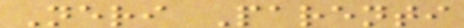Neri Parenti
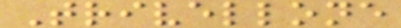Trivellone
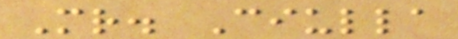Mr. Ciulla
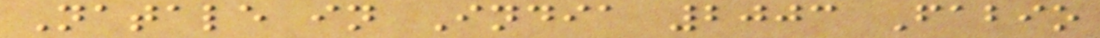Natale in India 2003 Fabio
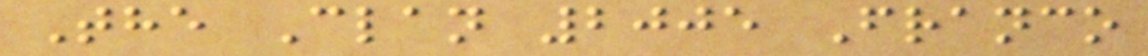The Clan 2005 Franco
